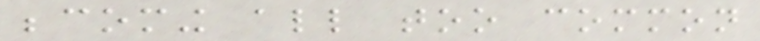becoming all too common
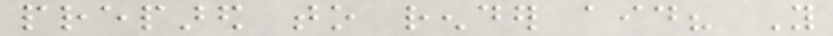prepared to render aid? You
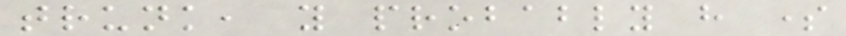trunk, you probably have some
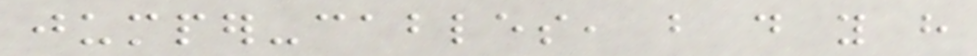jumper-cables, but do you have
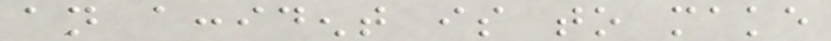an accident is to make
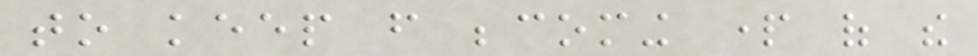to keep from becoming part of the
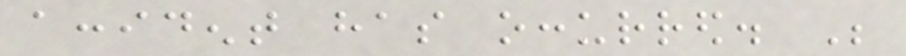accident has occurred. Be
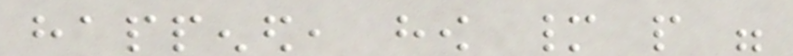happened, how many people were
